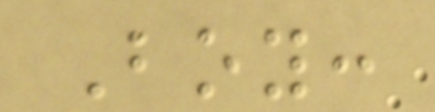Boy:
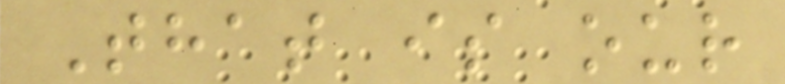That is our
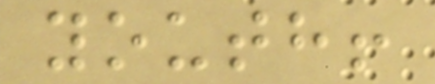youth!
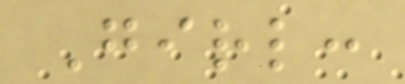Girl:
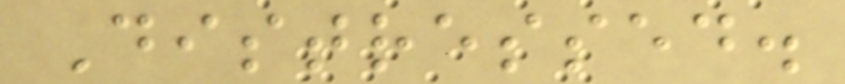Distressed.
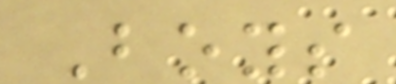Boys
